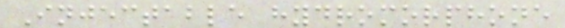Injectable hydromorphone
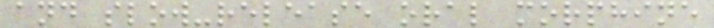and slow-release oral morphine
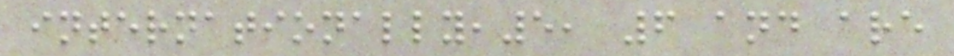internationally,5, 6 and are
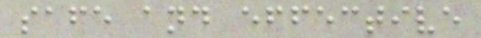safe and effective
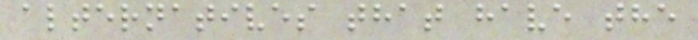alternatives that have the
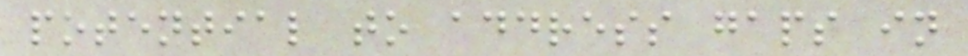potential to address gaps in
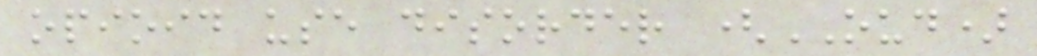opioid use disorder (OUD)
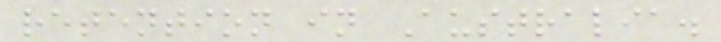retention in Australia.
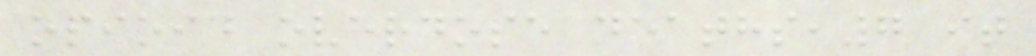opioid overdose deaths,7 it
